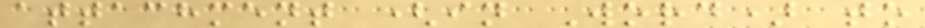attachment (in Word) to
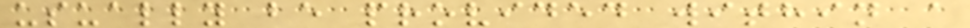usually be provided within a
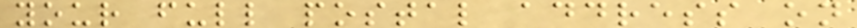your full postal address on
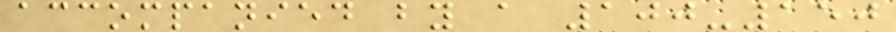accompanied by a 100-150
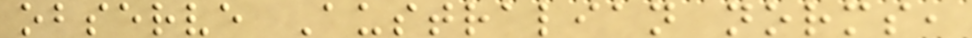observe Australian norms,
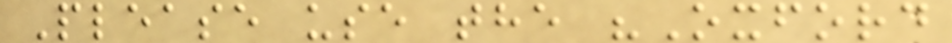Please use the "Oxford
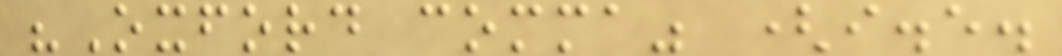"Oxford comma" (i.e.
